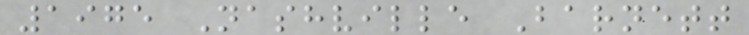1975 Nashville Barnett
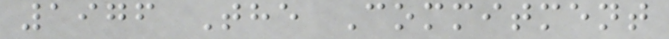1976 The Commitment
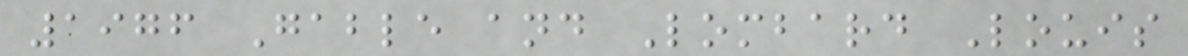1976 Gable and Lombard Louis
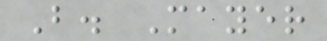B. Mayer
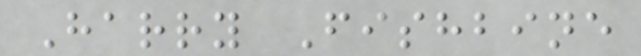Harry Fishbine
